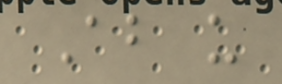About us
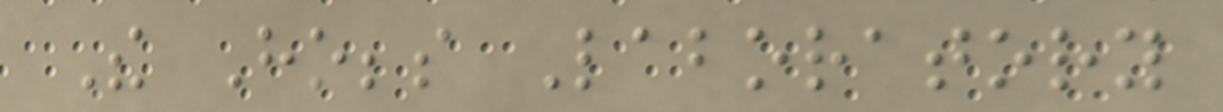The Hobbs Laboratory
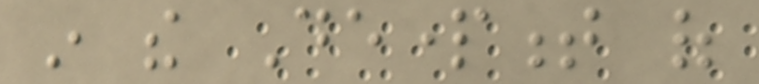in the Department of
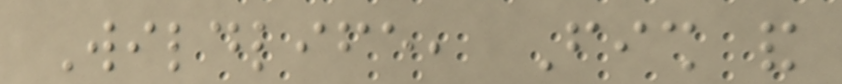Wildlife, Fish and
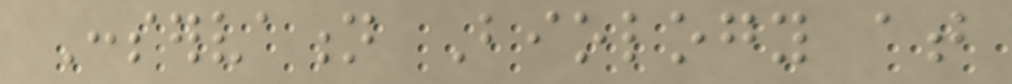Conservation Biology at
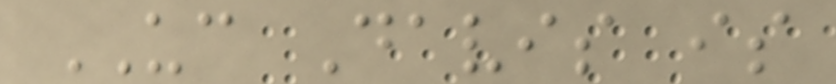UC Davis is
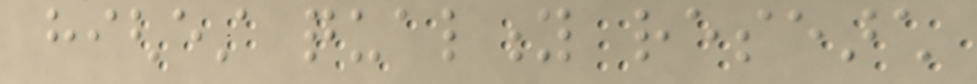highest quality research
